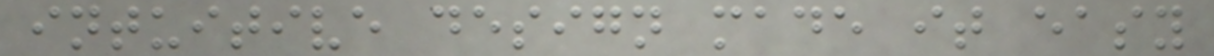intuitive design made it easy
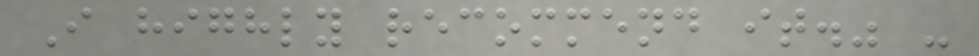I highly recommend it." -
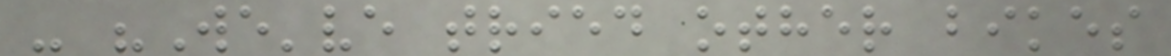- "We've tried other bikes
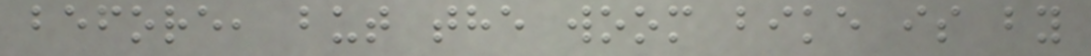before, but the woom bike is by
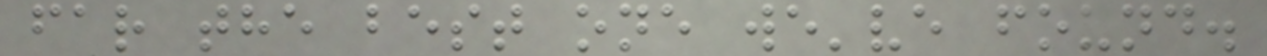far the best one we've found.
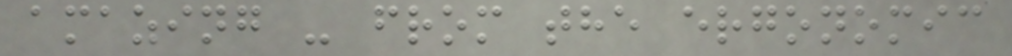amazing - from the ergonomic
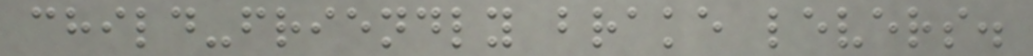child-friendly brake levers.
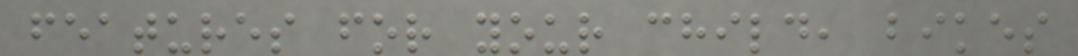features for your child, bikes
